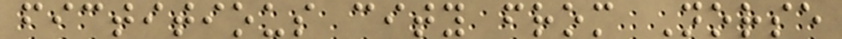fictitious city from Norse
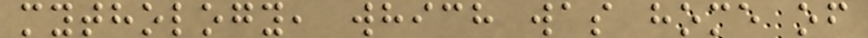mythology, which was home of
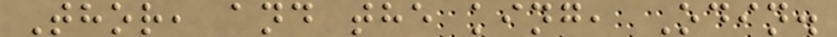Thor, and the king, Odin.
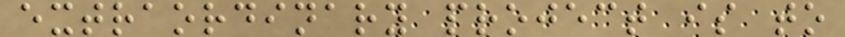extraordinary project is to
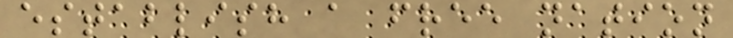establish a free nation
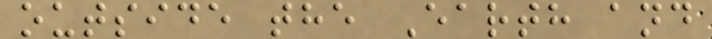outside the Earth and
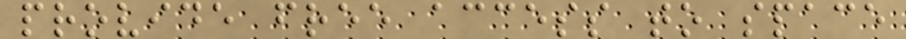provide free access to space
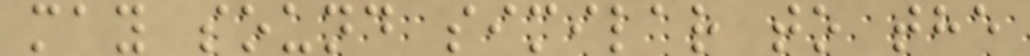may sound similar to the
